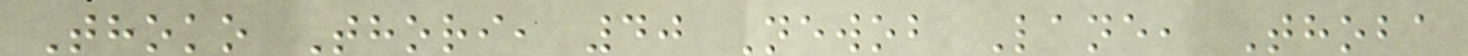Thoko Thori, 40 Newob Lane, Thoba
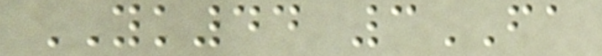YK44 3FA
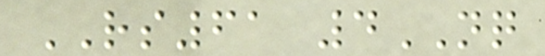RS61 4NQ
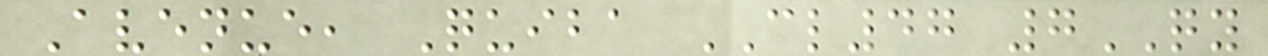Avenue, Quiba CL47 7QY
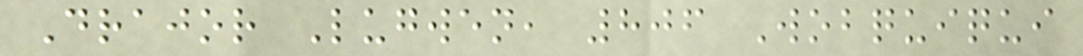Drajor Lugwen, 806 Wobquiqui
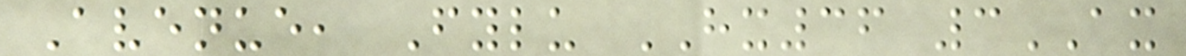Avenue, Fylu HX36 3AX
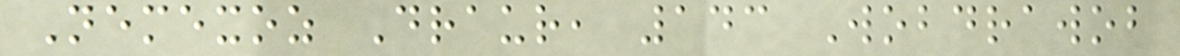Nemexoz Draur, 143 Wobdrawob
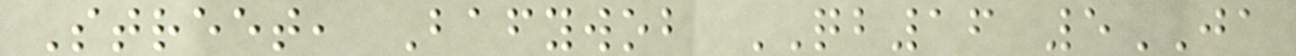Street, Bafywob QB16 5JA
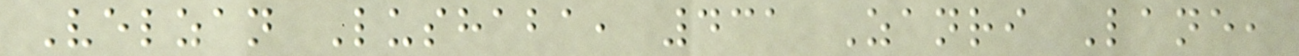Velzan Lushaba, 431 Zanri Lane,
